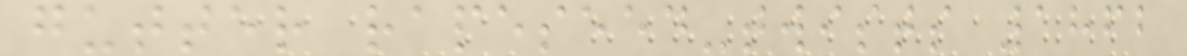gutter rapeseed-twists 1862
